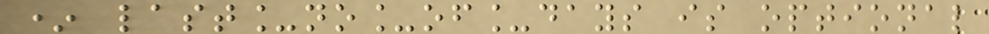* last_no_of_days is optional
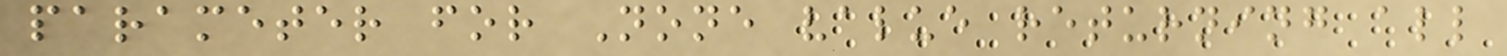parameter for None value returning all
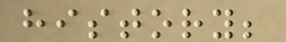history;
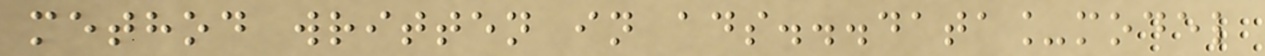method written in ads...data_model
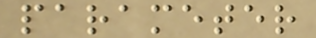parameter
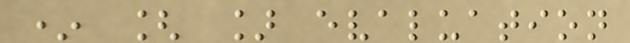* [ ] evaluation
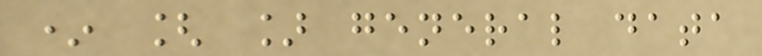* [ ] general data
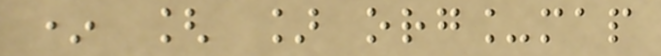* [ ] org_map
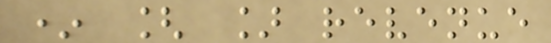* [ ] revenue
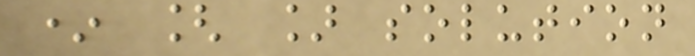* [ ] solution
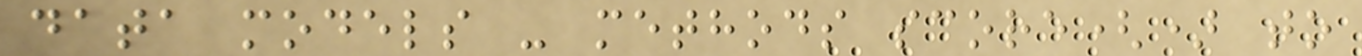data models - methods score() to
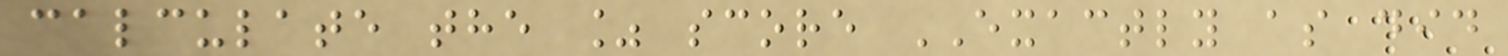calculate the % score EXACTLY as did
